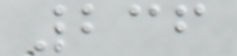236
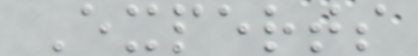Experts
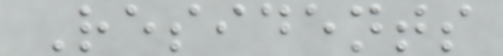Residents
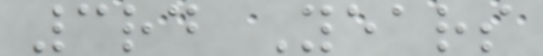3rd Years
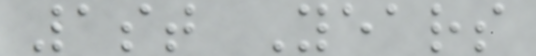1st Years
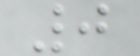0
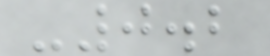-0.2
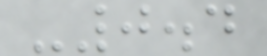-0.4
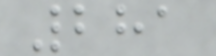281
